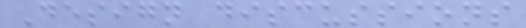Design discussions
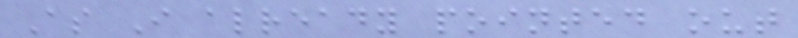As I already pointed out
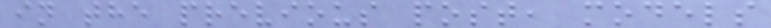in the previous post, models
